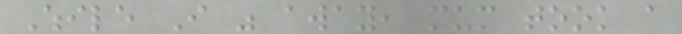While I was away, mum took a
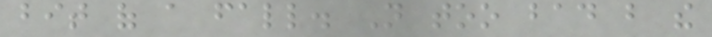bit of a fall. Not too bad but the
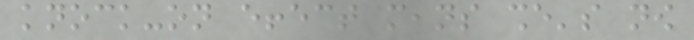knock-on effect means she's now
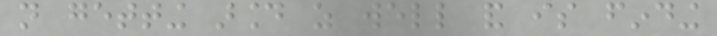not getting around as well and is finding
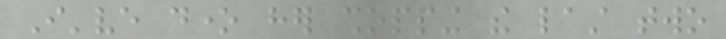I've done her shopping the last two
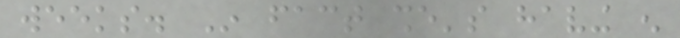weeks. In fact she's having enough
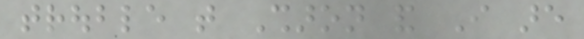trouble that Sharon and I are
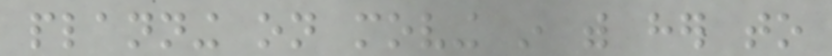planning on moving in with her to
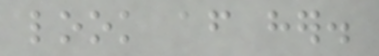look after her.
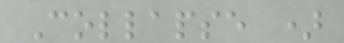Collapse )
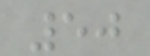50
